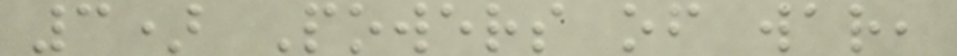3) Powers of war,
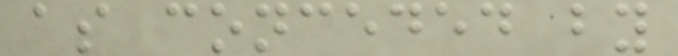as conceded by
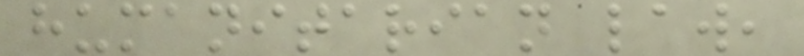humanitarian law,
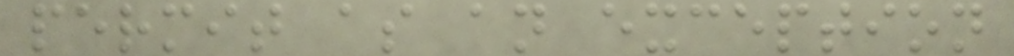permit as an exception
